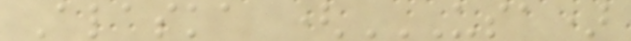Alaska (USA)
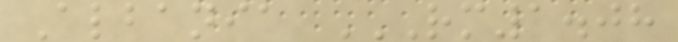Albania RM1.08
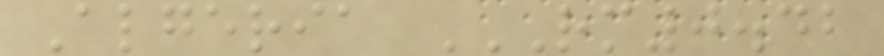Algeria RM0.42
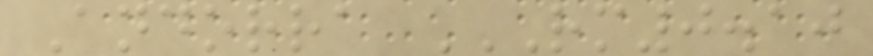Andorra RM0.10
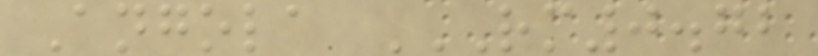Angola RM0.72
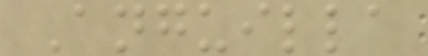Anguilla
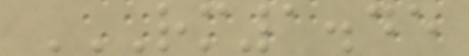RM1.45
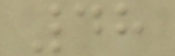48
